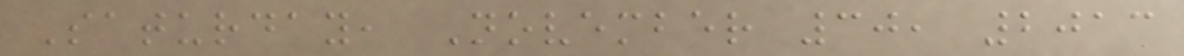Saturday, November 30, 2013
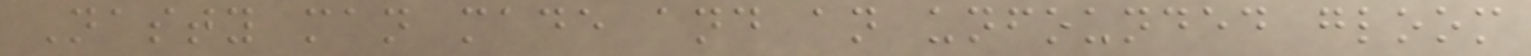Nasty man made and an unfounded gloom
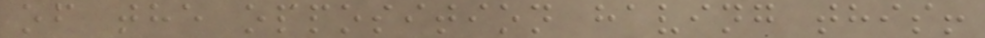of the opposition having this!
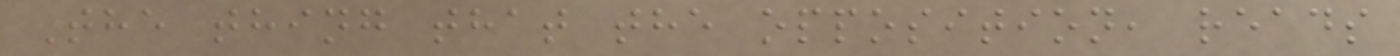The thing that the opposition, reads
